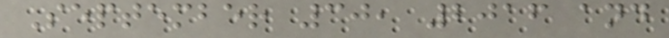September 30, 2016 and
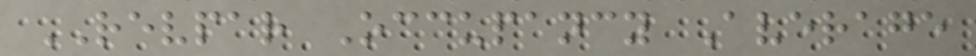REVPAR Occupancy Average
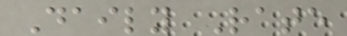Daily Rate
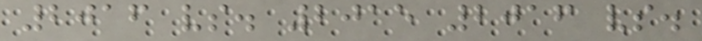2016 vs. 2015 2016 vs.
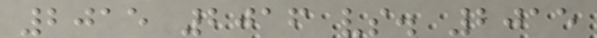2015 2016 vs. 2015
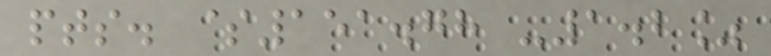pts. $151.78 -1.2%
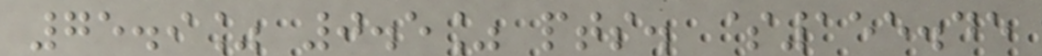75.9% 0.5% pts. $155.45
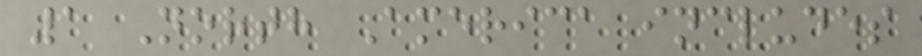1 North America includes
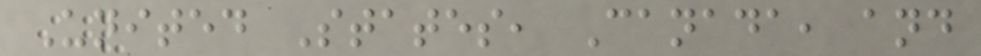United States, Canada, and
